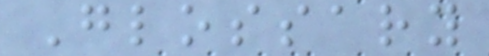Glossary
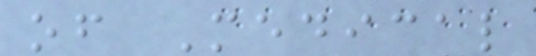of Medical
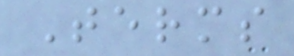Terms
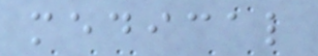medical
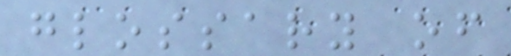glossary of
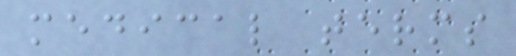medical terms
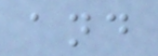and
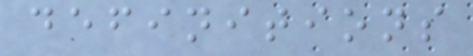definitions
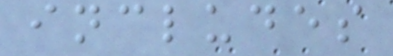includes
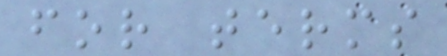for terms
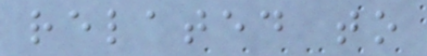related to
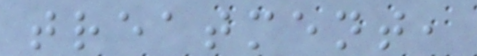treatment,
